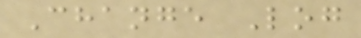Change Log
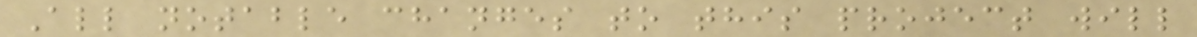All notable changes to this project will
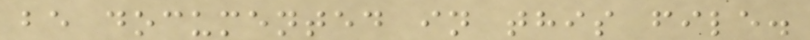be documented in this file.
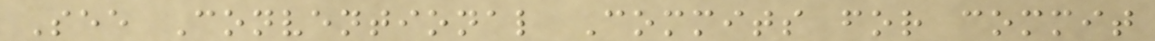See Conventional Commits for commit
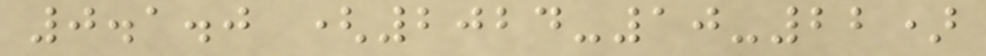0.1.0 (2024-10-22)
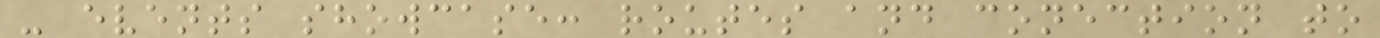- events showcase: routes and conection to
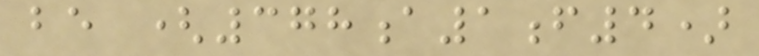be (378a1f4)
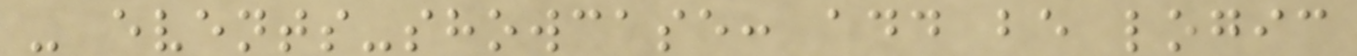- events-showcase: add be logic
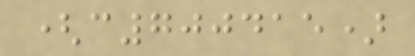(c700415)
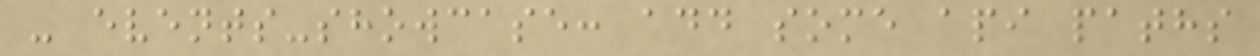- events-showcase: add some api paths
